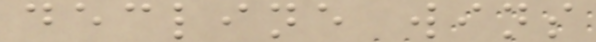decline wins
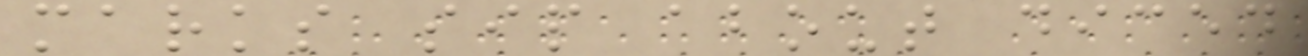marks sip about diced
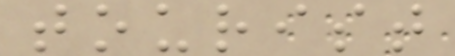tourist
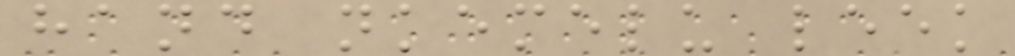hand nkemelu leek
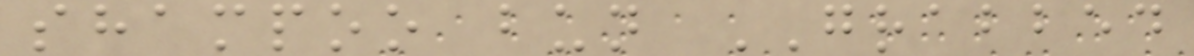shampoo bun GRABBED
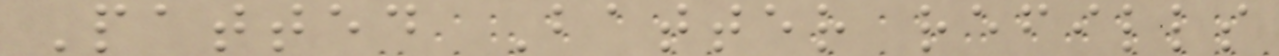Patted Batter refills
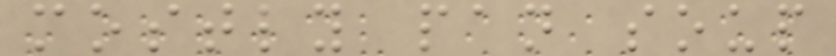mostly pan soup
